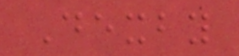Dexby
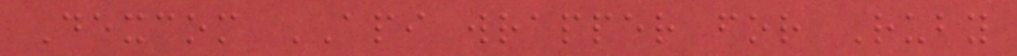Dexcom API wrapper for Ruby
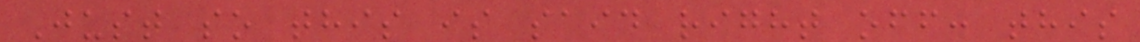Just so this is said right off: this
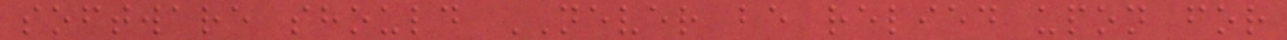software should NEVER be relied upon for
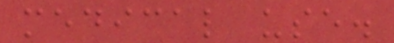medical use.
